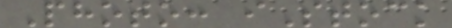Photo: iStock
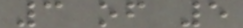3 of 5
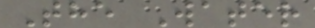The Water
